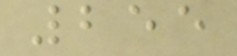255
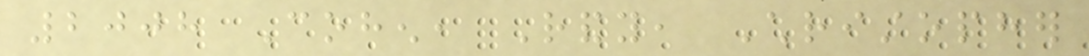2008 Cohen, Randy, Christopher
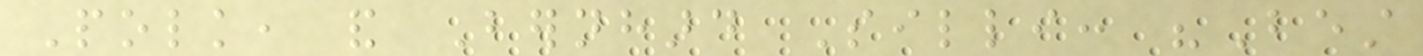Polk, and Bernhard Silli: "Best
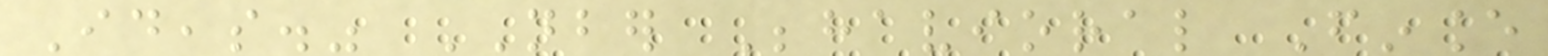Ideas." NBER Behavioral Finance
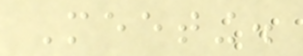Meeting.
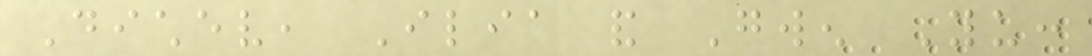Dichev, Ilia and Gwen Yu:
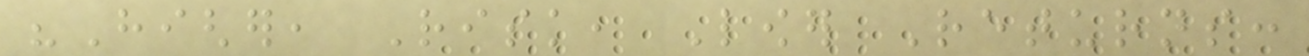"Higher, Risk, Lower Returns:
